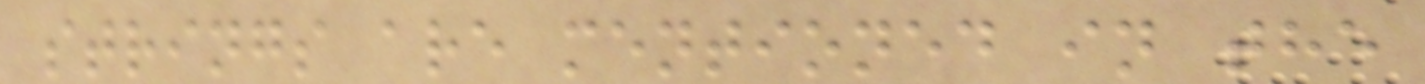strings are mentioned in the
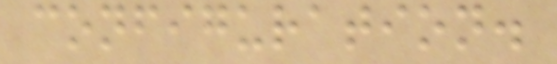configuration.
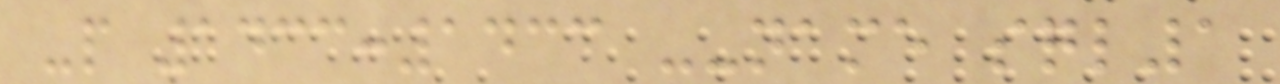-p 1433:1433 --name sql1
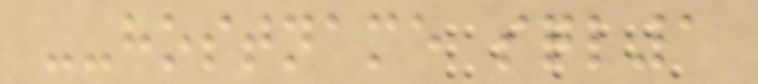--hostname sql1
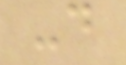-d
